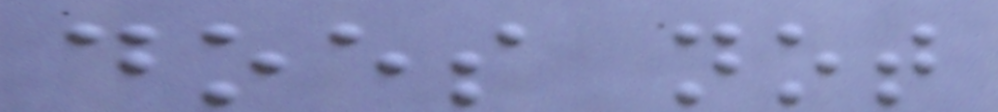does not
